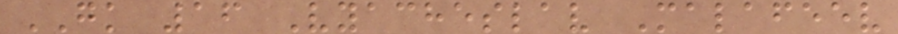GK 16 Vyacheslav Malafeev
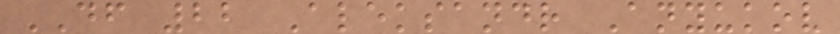DF 22 Aleksandr Anyukov
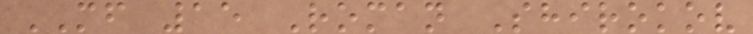MF 15 Roman Shirokov
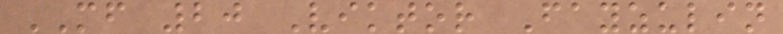MF 20 Viktor Fayzulin
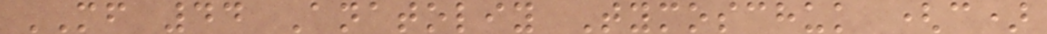MF 44 Anatoliy Tymoschuk (c)
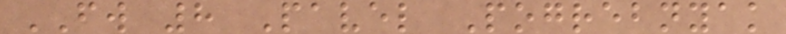FW 8 Pavel Pogrebnyak
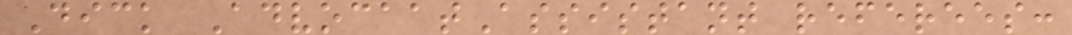Dick AdvocaatAssistant referees:
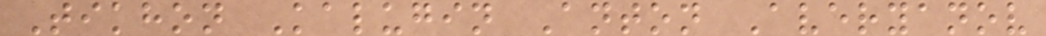Tikhon Kalugin Anton Averyanov
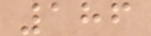186
